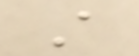A
